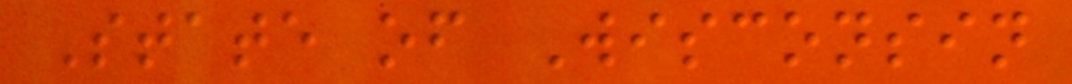State of Wisconsin
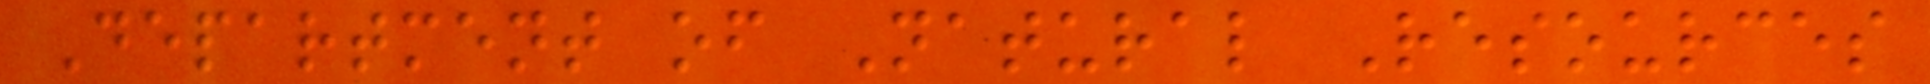Department of Natural Resources
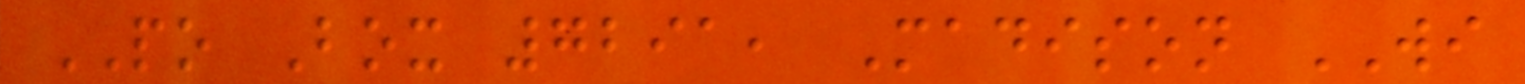PO Box 7291, Madison WI
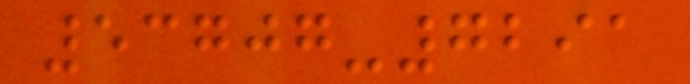53707-7291
